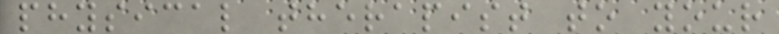physical therapist to your
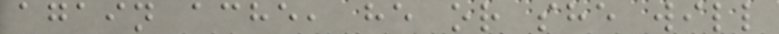again ache, he or she will
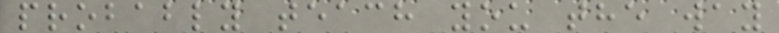probably teach you the way
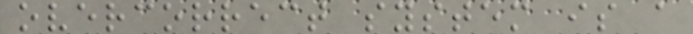overcorrect system is a
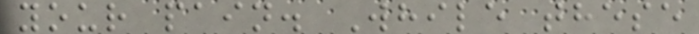your pain. While these
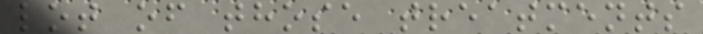lot of those treatments
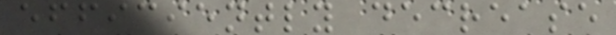efficiently decrease
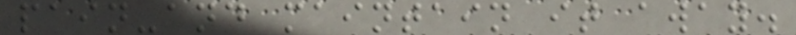pain-and maintain it away.
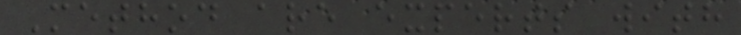Method are experts with
